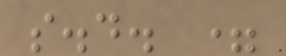s.d. =
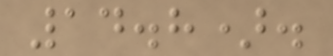14.8).
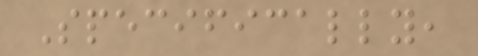Specifically,
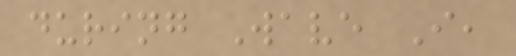during Wave I,
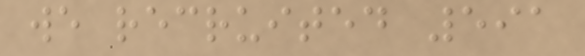we recruited 591
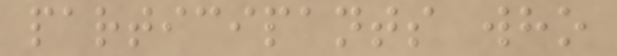participants who
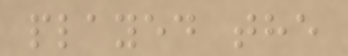played the
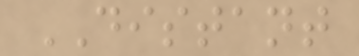DISTANT
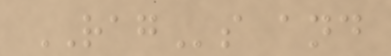RAGs and
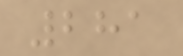281
